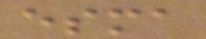esma
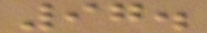97.
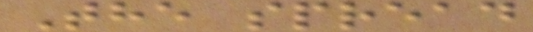The spread
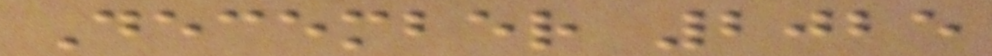December 2025
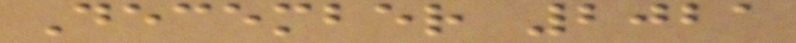December 2021
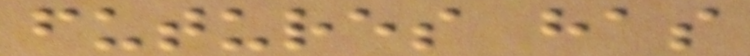futures has
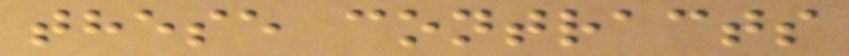these contracts
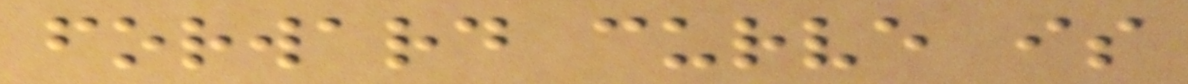forward curve is
